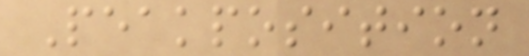Peakposition
